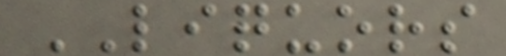LIQUORS
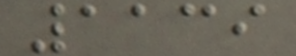1139
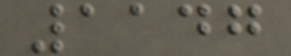1147
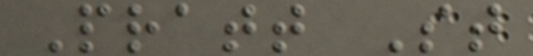Pratt St
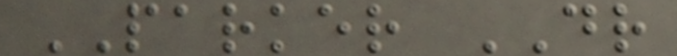PARKER DR
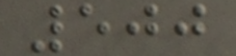500
